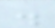.
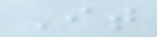It
